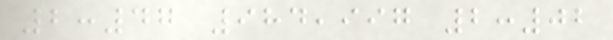2:47 984,997 2:02
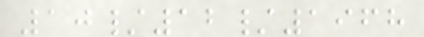10/12/1968
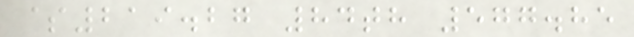$219.27 84th 577.85
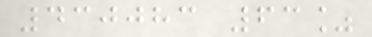430083 63%
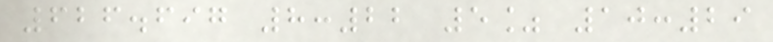626.697 8:22 5% 10:29
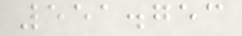551.753
